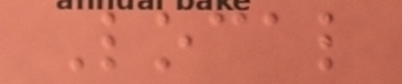Local
